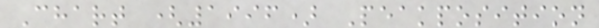Chart (1996) Peakposition
